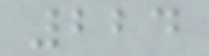224
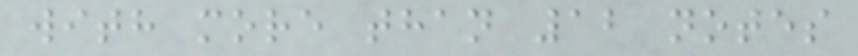with more than 12 notes
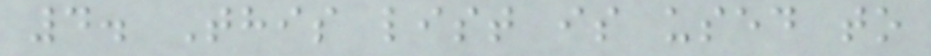4. This list is used to
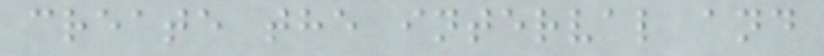create the interval and
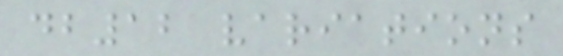db12 variations
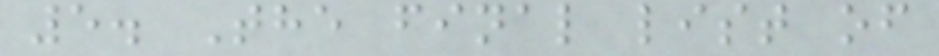5. The final list of
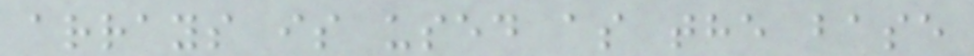arrays is used as the base
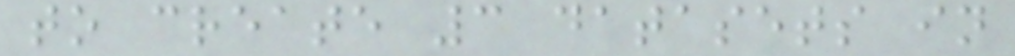to create 3 datasets in
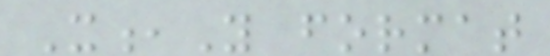X,Y format
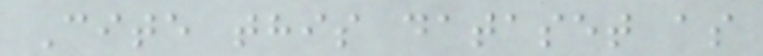Cite this dataset as
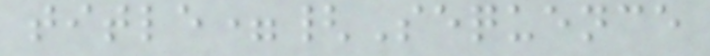title={Sequence
